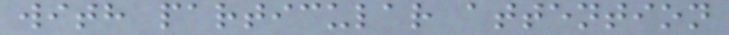with particular attention
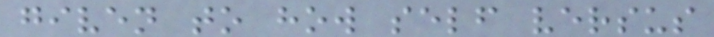given to how self versus
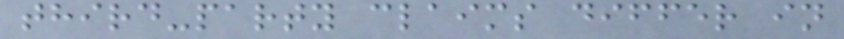third-party claims differ in
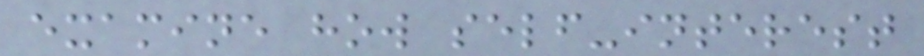examine how self-interest
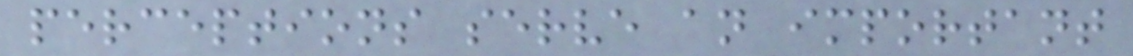perceptions serve an important
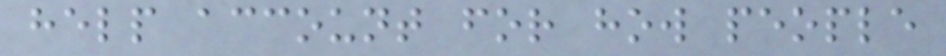help account for how people
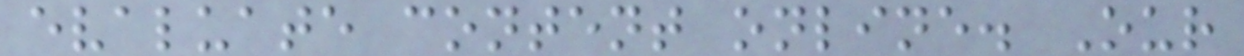evaluate content online. Our
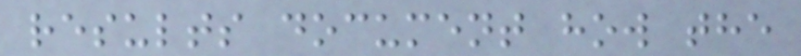results document how the
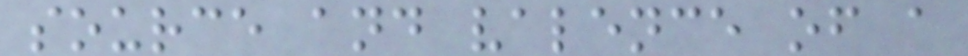source and valence of a
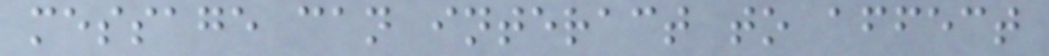message can interact to affect
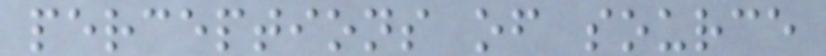perceptions of source
